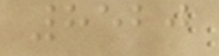8520
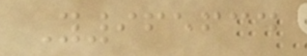Y965634
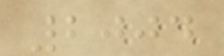2004
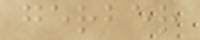gerber
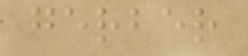gerber
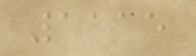1115
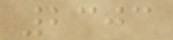2303
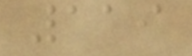119
